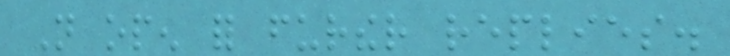Not open for further replies.
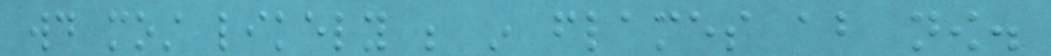would most likely be in flames about now.
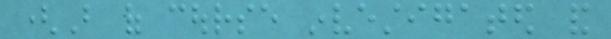(But of course investigated and
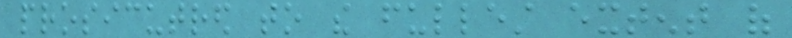prosicutred to the fullest extent of
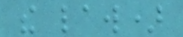the law)
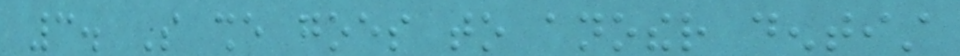3. So she goes to another dentist
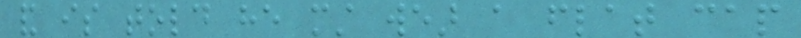and is told he must wear a flat cap
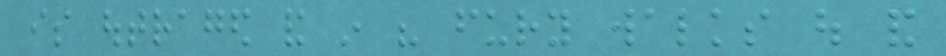is outraged and in his fury walks out and
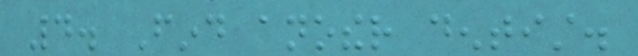4. Find another dentist.
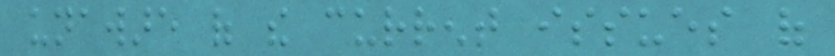unaware of the current issues of
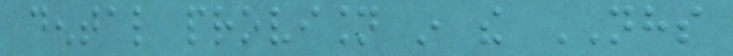dental provision in the NHS
